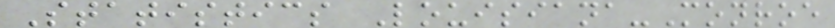Statistics Louisiana-Monroe
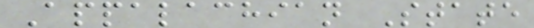Appalachian State
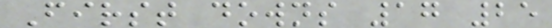First downs 17 25
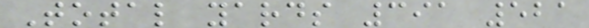Total yards 391 521
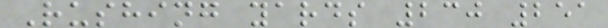Rushing yards 230 251
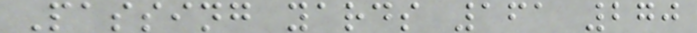Passing yards 161 270
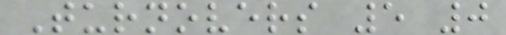Turnovers 5 0
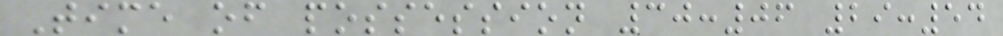Time of possession 30:06 29:54
